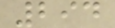294
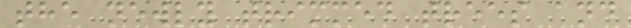the newly trimmed trees and
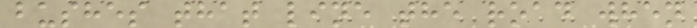bushes that line the road when
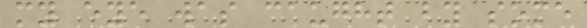my eye was caught by some
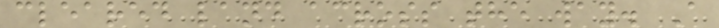cleared land across the way. A
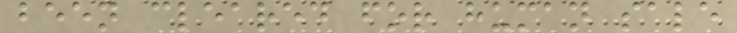been cleared for human sale
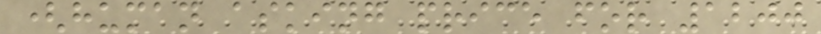(human asking price for 1200
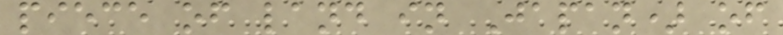piece of land in Japan) of
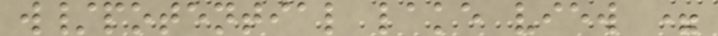w/potential lake view =
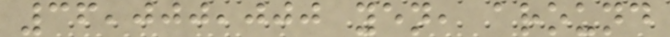36,000,000 yen, around
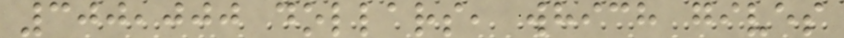300,000 dollars, which gives
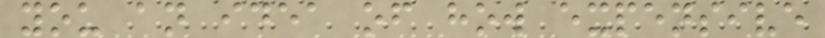you an idea of how expensive
